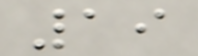19
